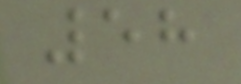58
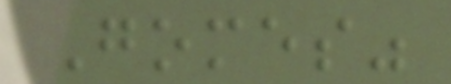Gomes"
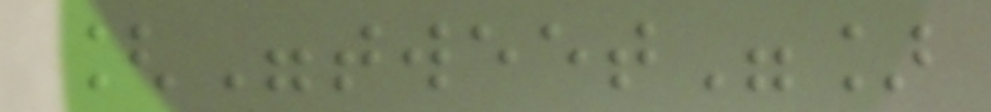["tweet"]
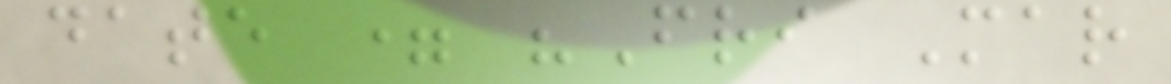date = "Fri Mar
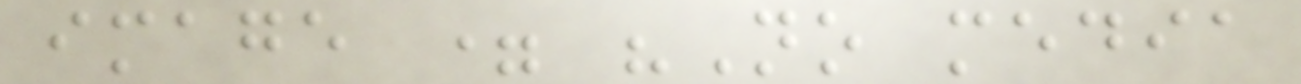image = "No media
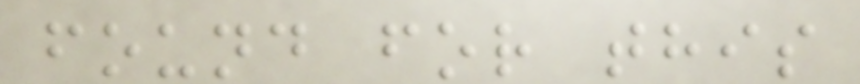found for this
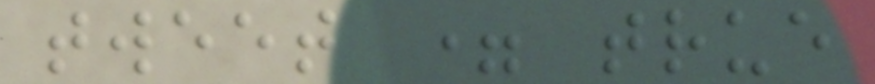tweet = true
